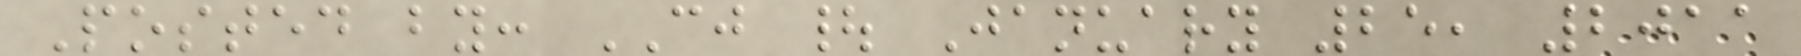Posted by: CJ | January 25, 2011
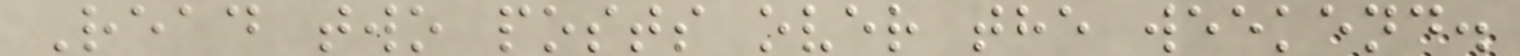Read two posts over the weekend.
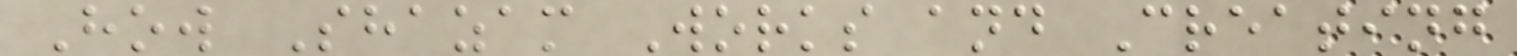How Shazam Works and Creating
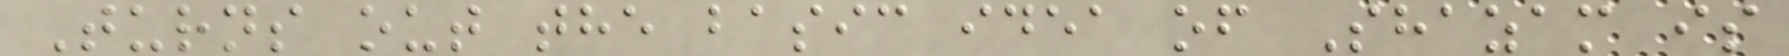Turns out the basic idea of Shazam is
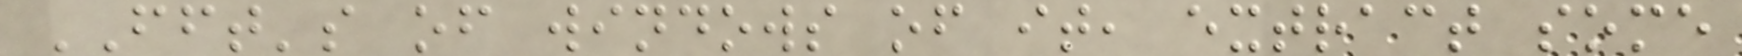FFT's of windows of it, extract some
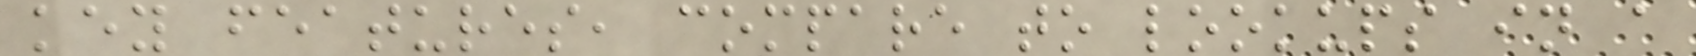key features, compare to lookups in a
